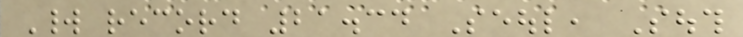World record 21.34 Seoul, South
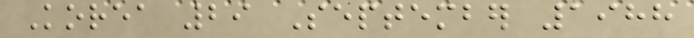Korea 29 September 1988
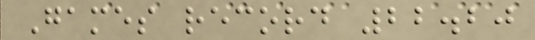Games record 22.20
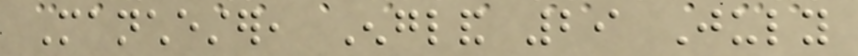Manchester, England 29 July
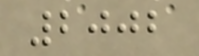2002
